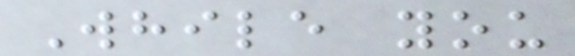While you
